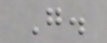G.
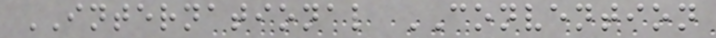INTERNATIONAL CONVENTION
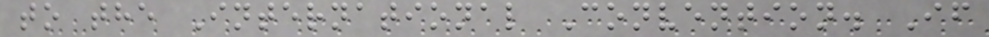to the International Convention. If
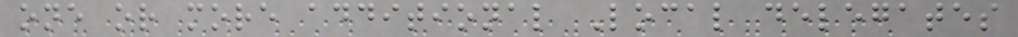one or more additional Local delegates
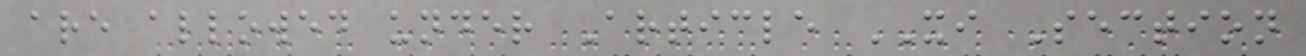are allowed under Article XI Section
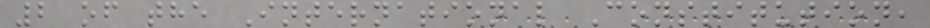2 of the International Constitution,
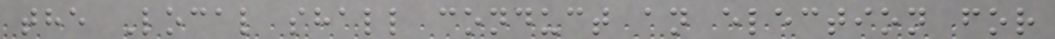the Local shall conduct an election for
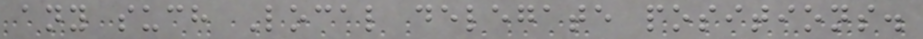any such Local delegate positions.
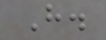H.
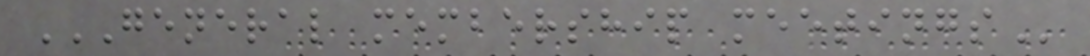GENERAL MEMBERSHIP MEETINGS
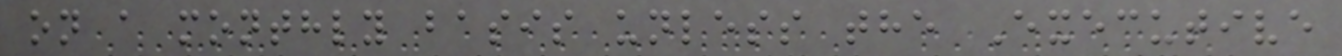on a monthly basis unless the Executive
